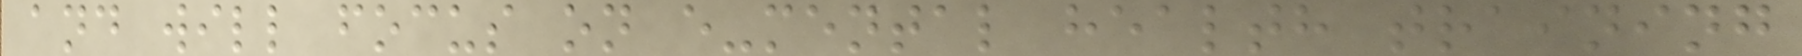and will focus on e-mental health training
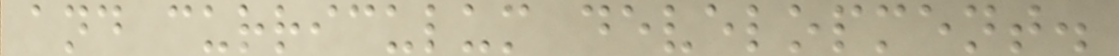and curriculum development.
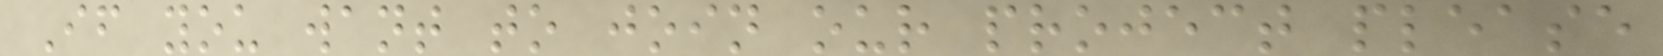If you want to join our project please
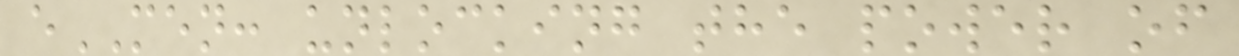eMEN: unlocking the power of
